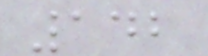142
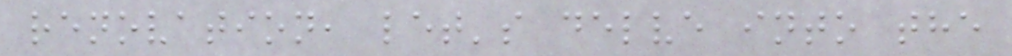renovation, let's delve into the
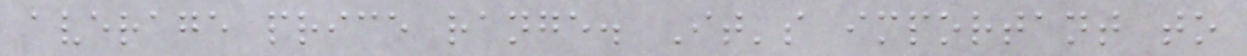average price range. It's important to
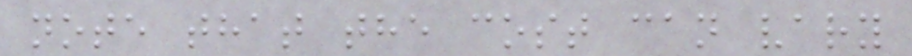note that the cost can vary
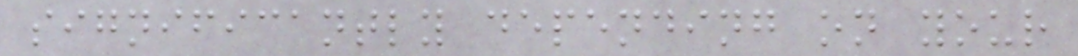significantly depending on your
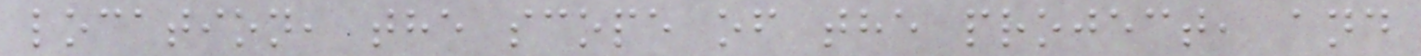location, the scope of the project, and
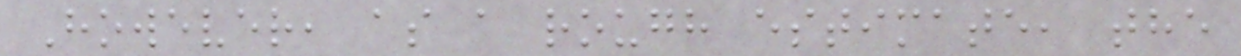However, as a rough estimate, the
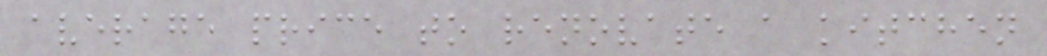average price to renovate a kitchen
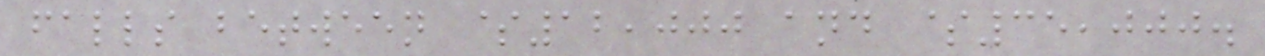falls between $12,000 and $35,000.
